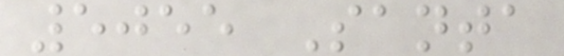5055 Santa
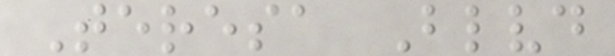Teresa Blvd
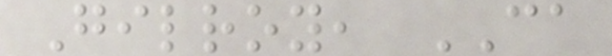Gilroy, CA
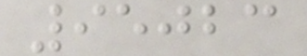95023
